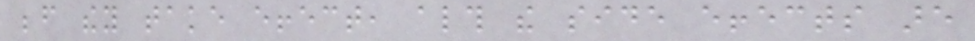before they take effect, although the side effects are
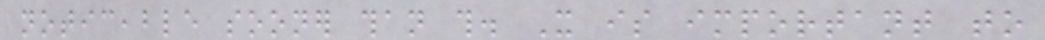noticeable sooner than this. It is important to
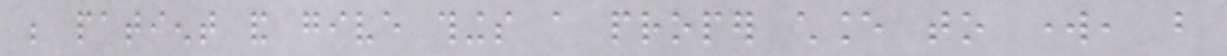be patient and give things a proper chance to work, but
